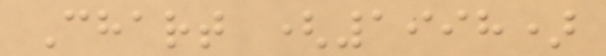Chart (1998)
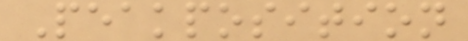Peakposition
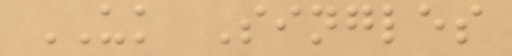UK Singles
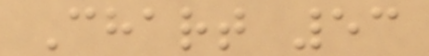Chart 53
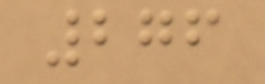276
